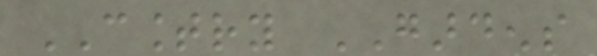COUNTRY GARDENS
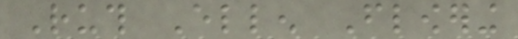Ruth Ellen Flowering
